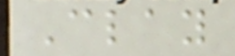Clay
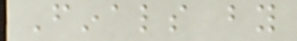Finals by
